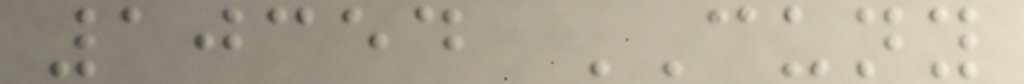10354 CUNY
